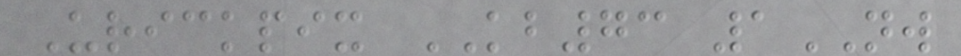Urickpix KB73 1NW
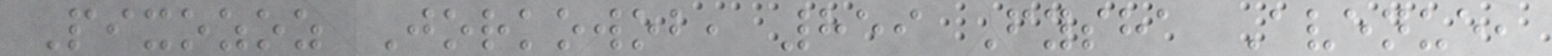Pixozoz Jorkowob, 859 Fysha Avenue,
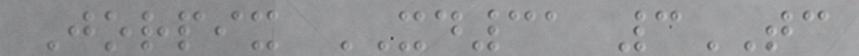Jorpix XD31 3TC
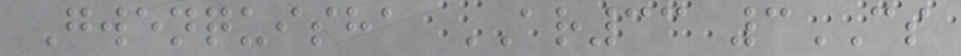Gwenquisha AR33 3CS
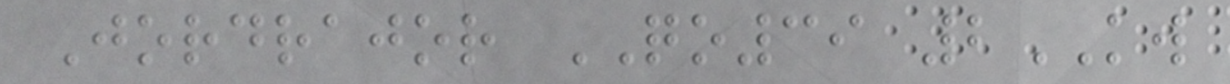Jordrajor QO39 2KW
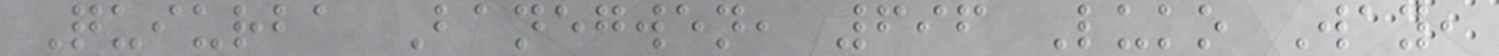Quiurba Banegwen, 696 Luko Way,
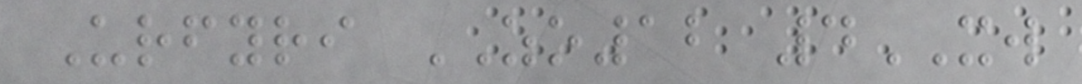Urfyri ZO12 4XW
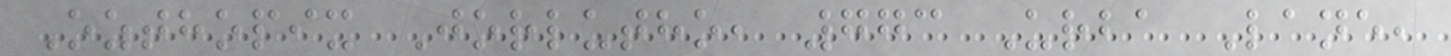Ozthopix Jorlutho, 773 Urba Lane,
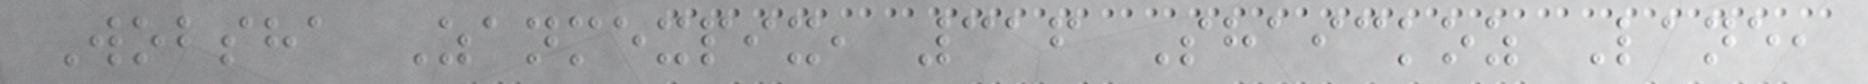Wobsha Zanmexpix, 316 Shaickoz Lane,
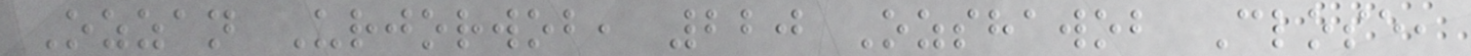Ozzan Urjorwob, 220 Ozshawob Close,
